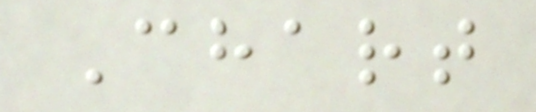Chart
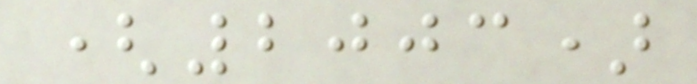(2003)
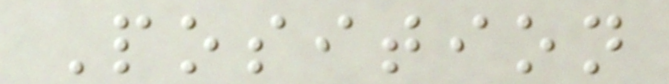Position
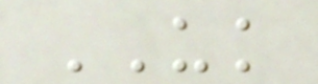UK
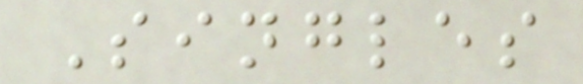Singles
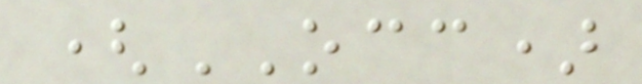(OCC)
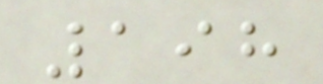198
